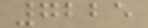7225
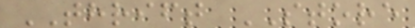THRIFT STORE
